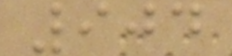904
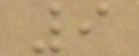9
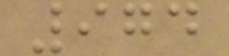974
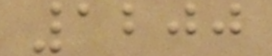1200
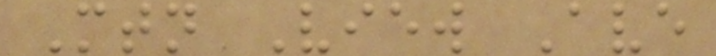Mtn View Ave
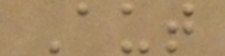Aut
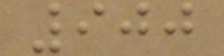900
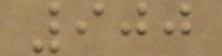900
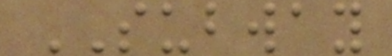SUBWAY
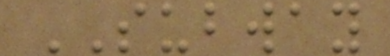SUBWAY
